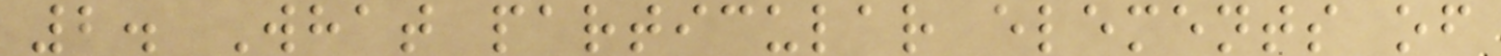2. What particular elements of
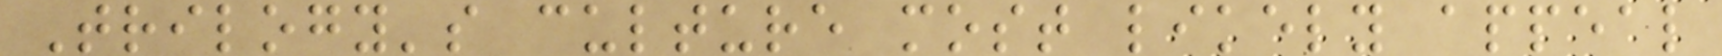Trilogy's culture most likely appeal
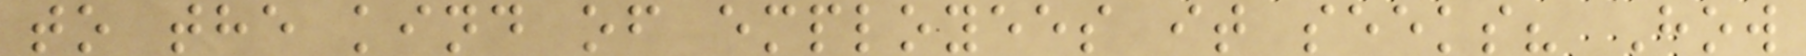to the kind of employees it seeks? How
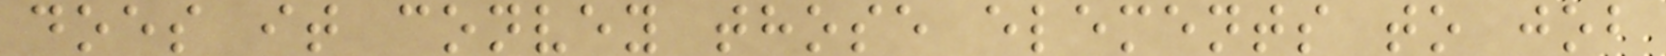does it convey those elements to job
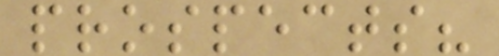prospects?
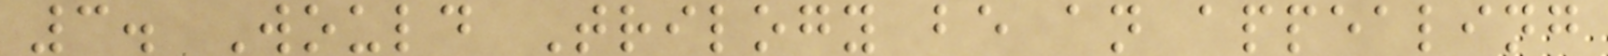3. Would Trilogy be an appealing
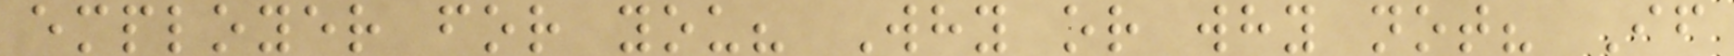employer for you? Why or why not? If
